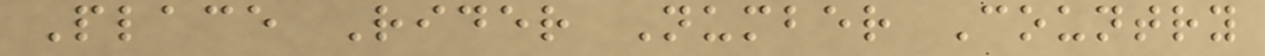Place Rider Number Country
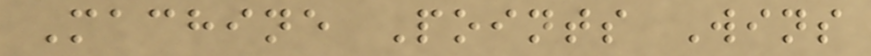Machine Points Wins
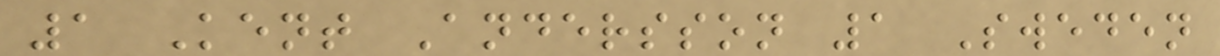1 Kent Andersson 1 Sweden
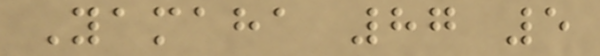Yamaha 87 5
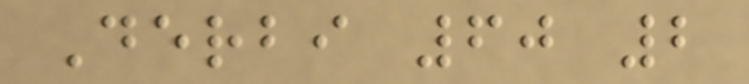Derbi 60 2
